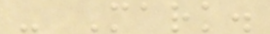- Mark.
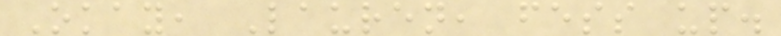Okay, Lauren, fess up.
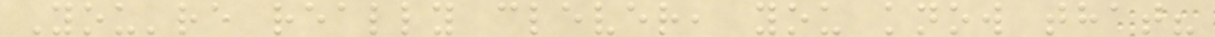You're really clever, you know that?
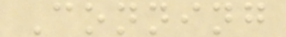Conning
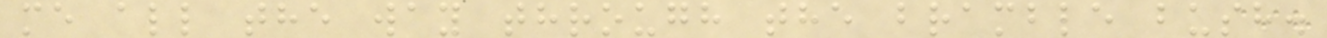me all the way through the bramble bush.
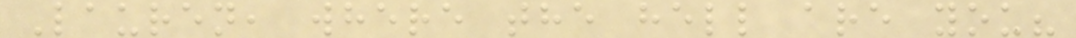Lauren, where the hell are you?
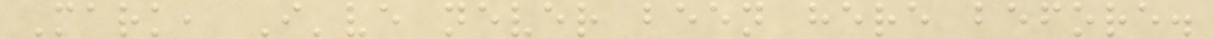Mark, I've never been here before.
